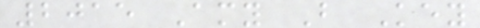2015 Amy B Key
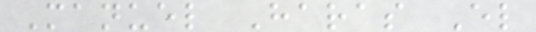Manuel Haras El
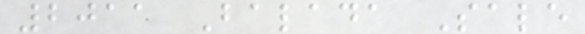2011 Balada Sale
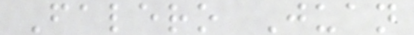Falero Juan
